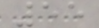55
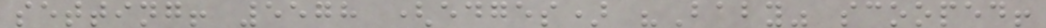setting! 5578 (edges) "Baby" scooped!
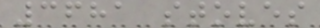3681 stoves
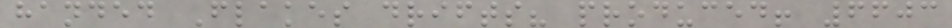handed Flakes drifts? produced! 6603
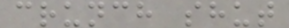crunch shut
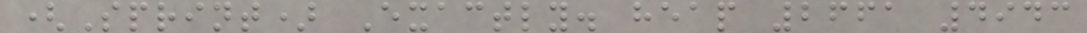(Sprint) Exactly. heap 2661 4943
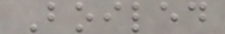Boiled
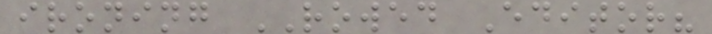ironing ROWED Editor?
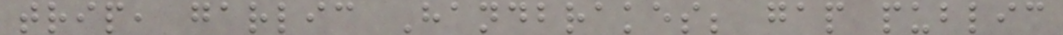trip, garlic Handbrakes; gap public
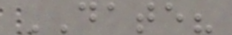DATE?
